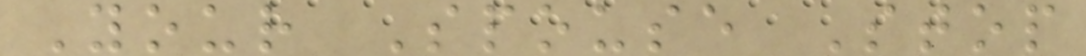Your Spouse Stop
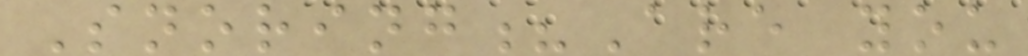Snoring?Are you
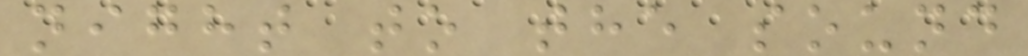night to the sound
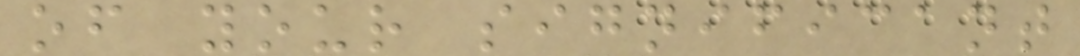of your significant
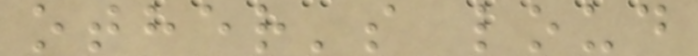other's loud
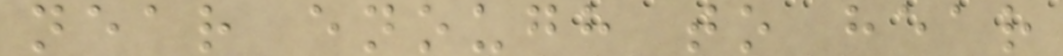near enough to hear
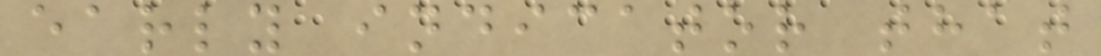early indicator that
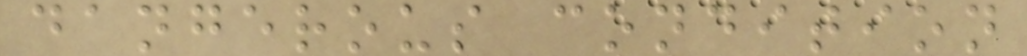dangerous condition
